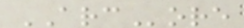ARCore
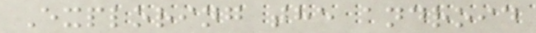Exploring the android
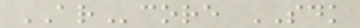ARcore SDK
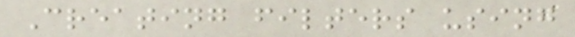Creating filters using
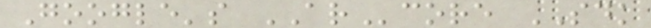Google's ARcore SDK
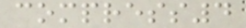compress4
